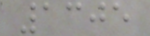1305
